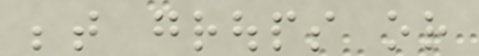between groups or
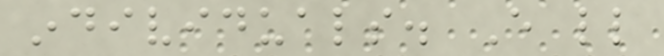individuals. Every little
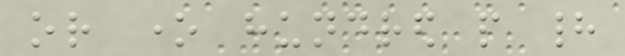or one hundred people had
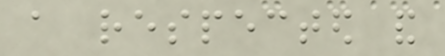a respected and
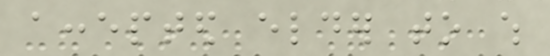accepted elder to which
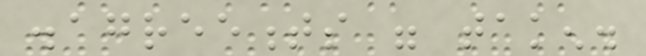disagreements were taken.
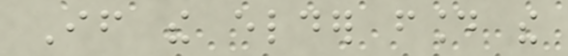If the elder found the
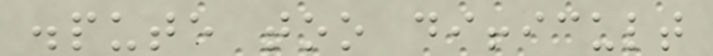dispute too difficult
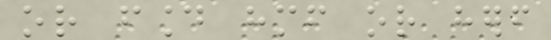or found himself or herself
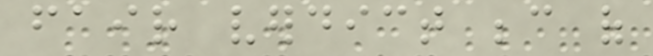fair verdict because of
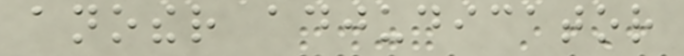another adjudicator
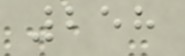258
